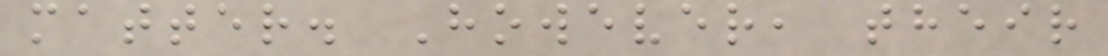matter. However, their
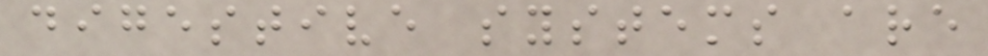digestive systems are
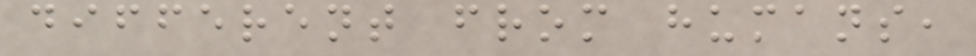different from humans,
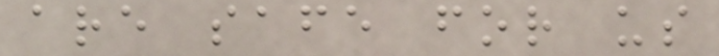are safe for us
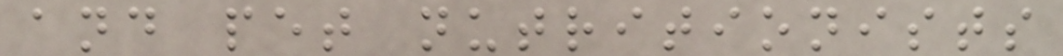and pet nutritionists
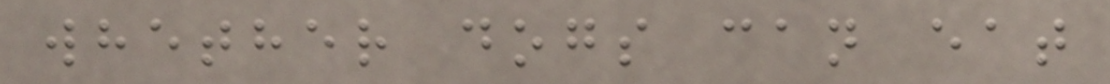whether dogs can eat
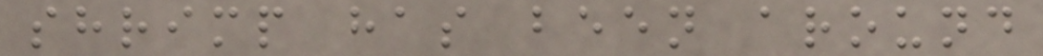shrimp has been around
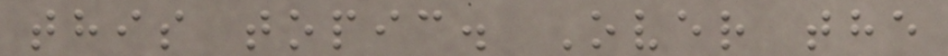this topic. Over the
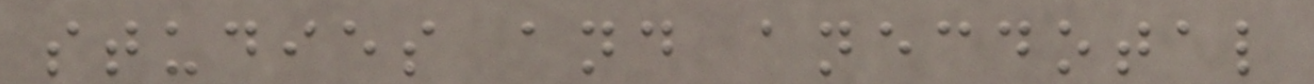studies and anecdotal
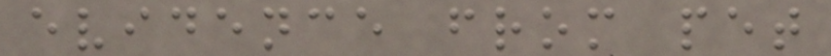evidence from pet
